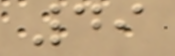49
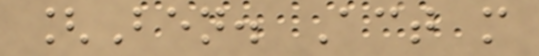[Ben. Act m
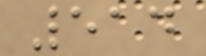514
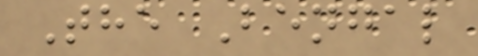The Bengal
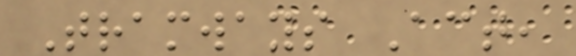Tramways Act,
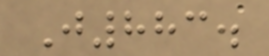J883.
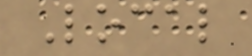Local
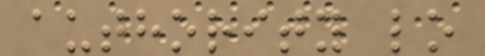authority lo
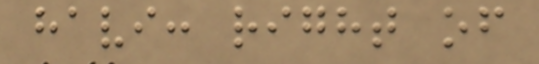havi: right of
